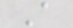A
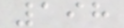198
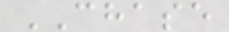CHASE
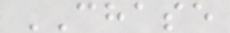CHASE
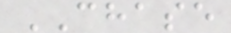CHASE
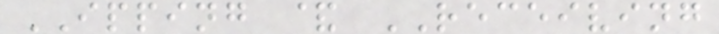IPPING & RECEIVING
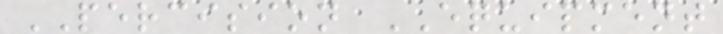PERCISION EQUIPMENT
